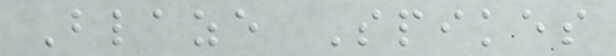Blaze Spikes
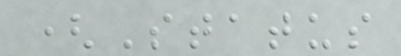(Status
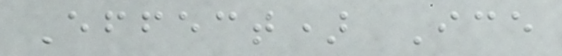Effect) Ice
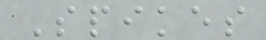Spikes
